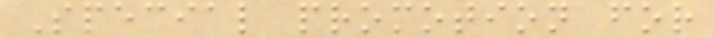Special promotion for
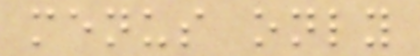menus only
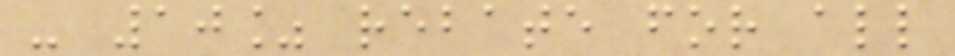- 10% rebate for all
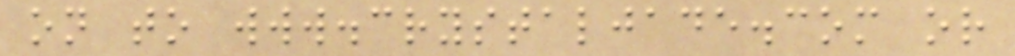on to www.crystaljade.com or
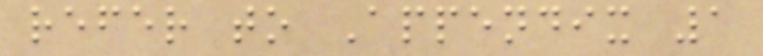refer to Appendix 1
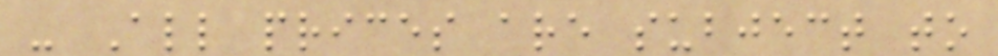- All prices are subject to
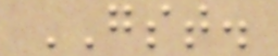GST.
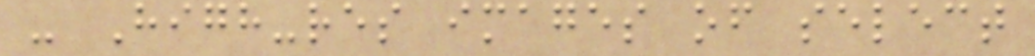- High-res images of select
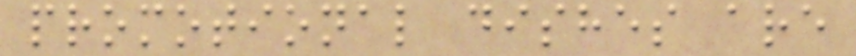promotional dishes are
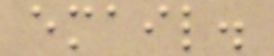email.
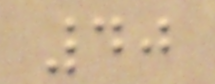40
